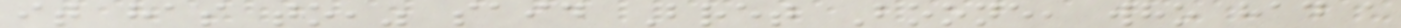it has to," said Bret Boone, who had a
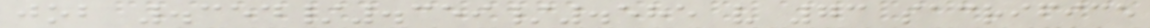job .354/.359/.585 v 73 sacrifice
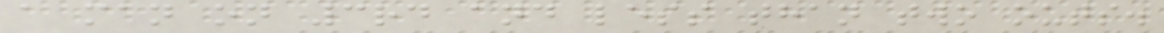a man on 3rd and less than two outs.
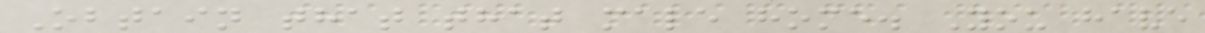Obtain that that male home. You have
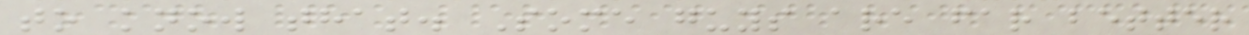to know that. Some guys are far better
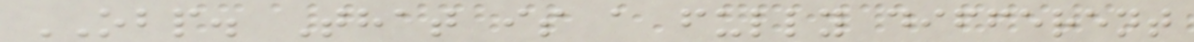OBP. That is a fully different
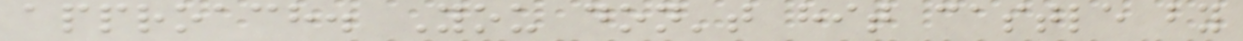approach. You don't hit castle by
